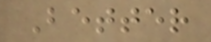Better
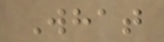What
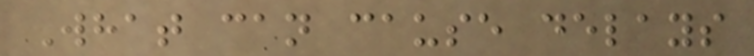What can cause delays
